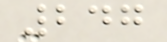247
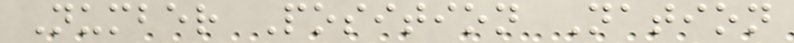Number Position Nation
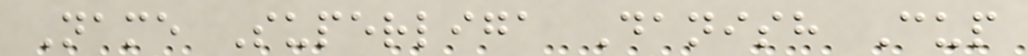Name Superliga Danish Cup
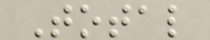Total
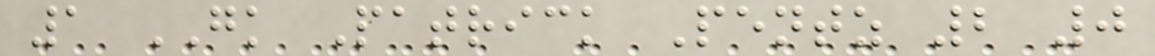1 GK Patrick Pentz 2 0
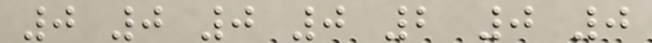0 0 0 0 2 0 0
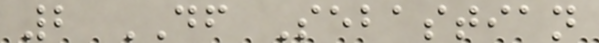2 DF Sebastian
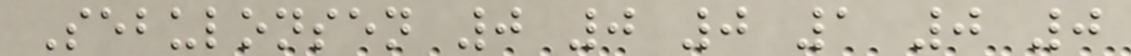Sebulonsen 0 0 0 1 0 0
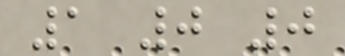1 0 0
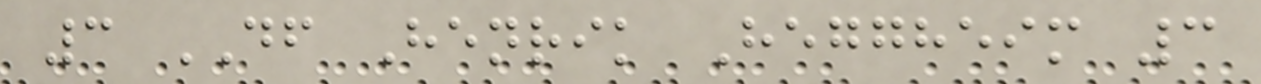3 DF Henrik Heggheim 3
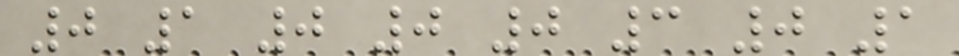0 1 0 0 0 3 0 1
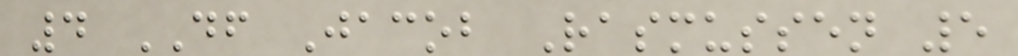4 DF Jacob Rasmussen 5
